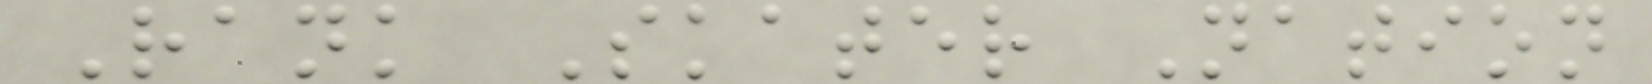Rank Skater Nation
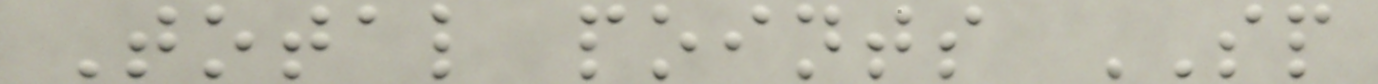Total points SP
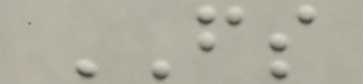FS
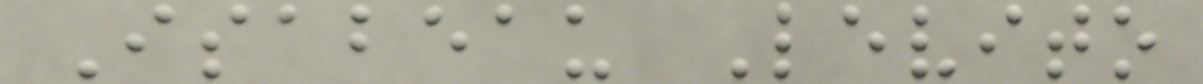Isabeau Levito
